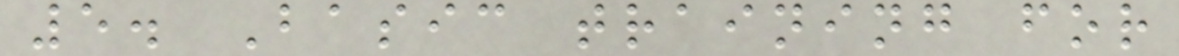5. Basic training for
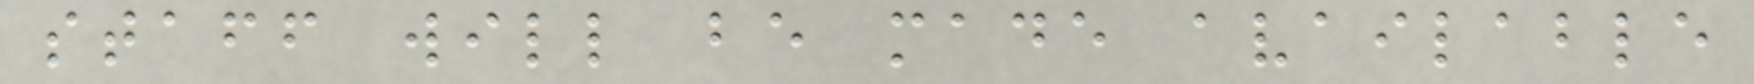staff will be made available
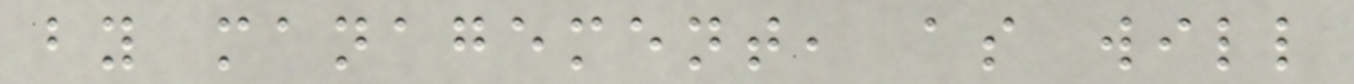by management, as will
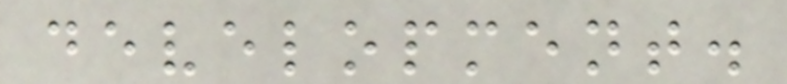development.
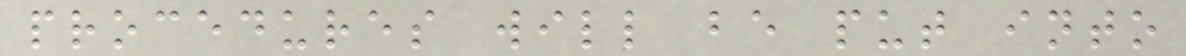procedures will be put into
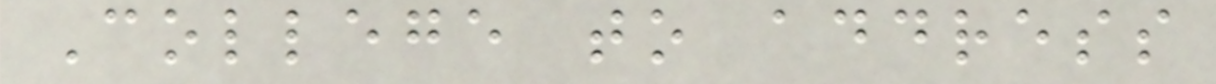College to address
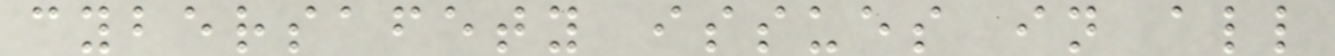cybersafety issues in all
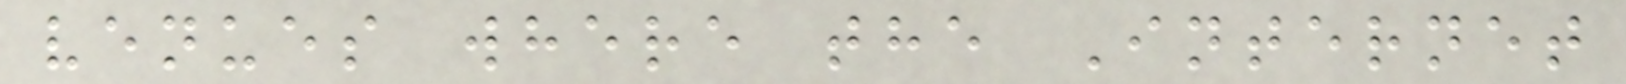venues where the Internet
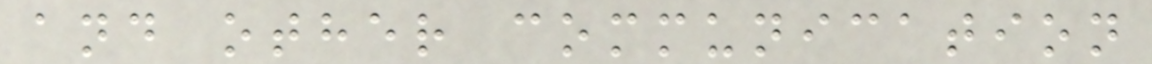and other communication
